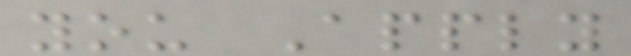you Apply
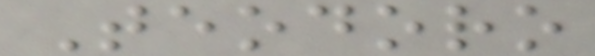Teodoro
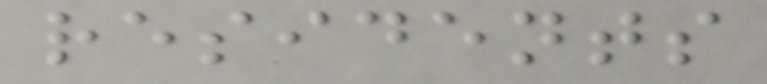residents
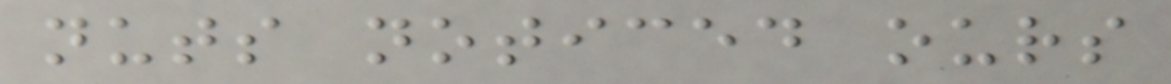nuts noticed ours
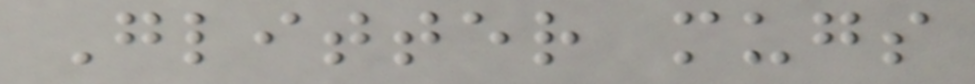Glitter mugs
